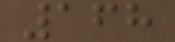168
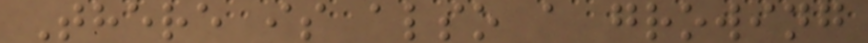There is also a growing
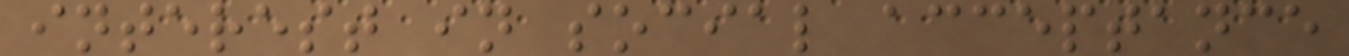interest in social acceptance
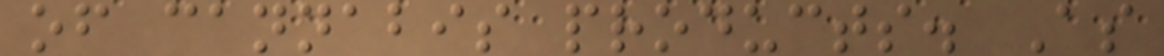of cannabis products. As
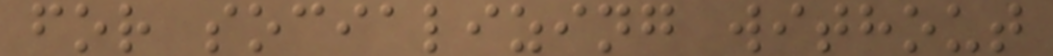for socializing without
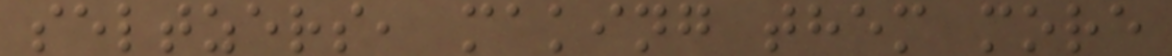seltzers, making them more
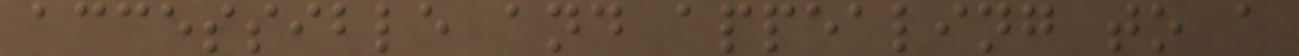accessible and appealing to a
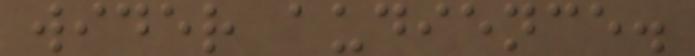wider audience.
